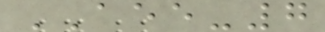AEE-7
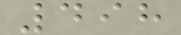498
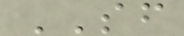SF
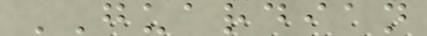GUARDIAN
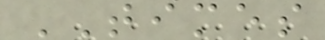TIMES
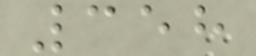358
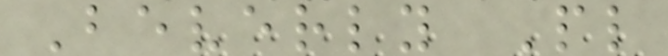Beverly Pl
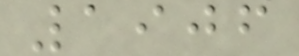1906
